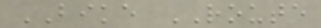BIKE ROUTE
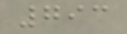793
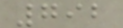792
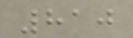810
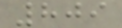809
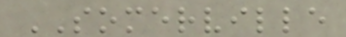SOMERVILLE
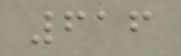616
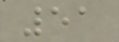51
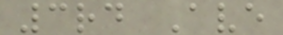3rd Ave
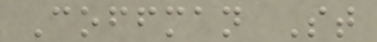Coffman St
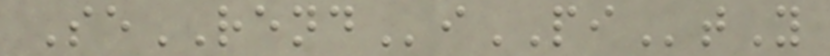SeRENDiPItY
